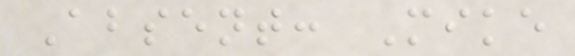Absent: Mike
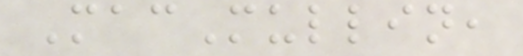MacMullin,
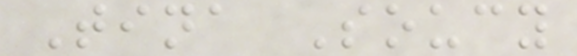Tina Soucy
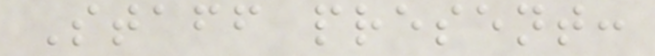Staff present:
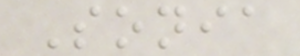Sonia
